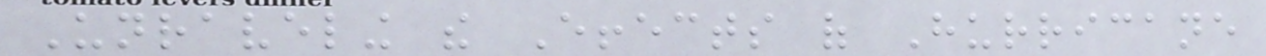Unraveling the Effects of Hurricane
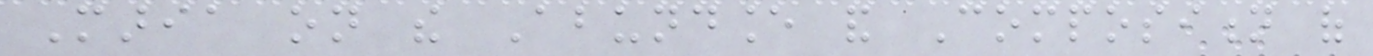Maria on the Abundance and Composition of
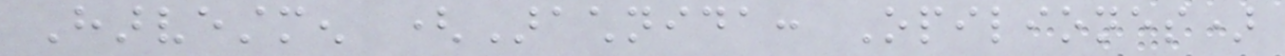Harvestmen (Arachnida: Opiliones)
